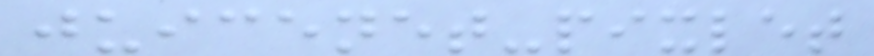juicenet-pixlet
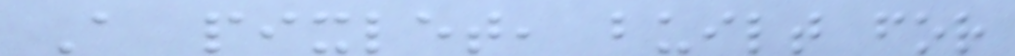A pixlet, built for
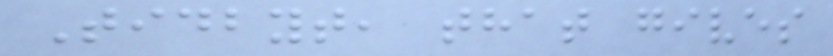Tidbyt, that gives
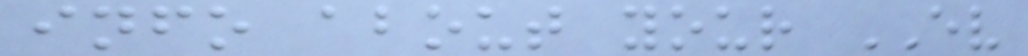info about your EV
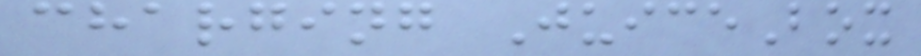charging JuiceBox
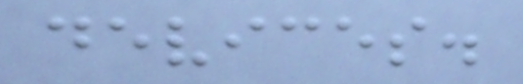devices.
